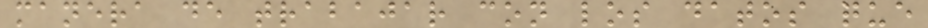manera de trabajar con los datos que
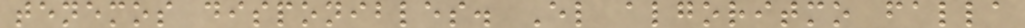tenemos disponibles. El algoritmo falla
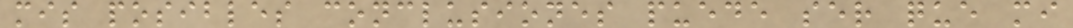mis posibles conclusiones puede ser que mi
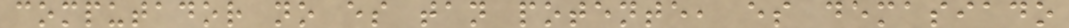computador no es tan potente, es demasiado
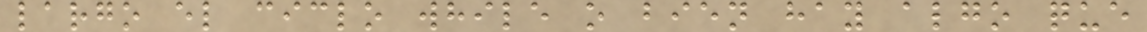largo el ciclo while o bien hay algo que
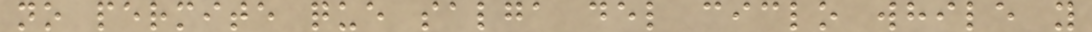no permite que salga del ciclo while y
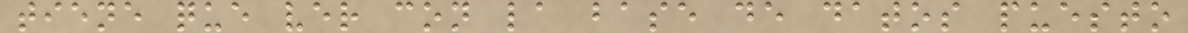tiene que ver con la base de datos puesto
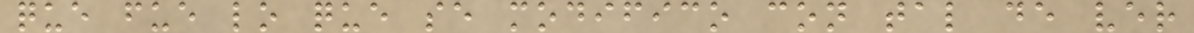que fue lo que se modifico con tal de ver
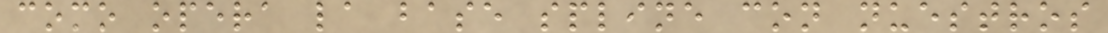como opera la base spline con nuestros
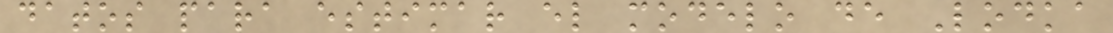datos para estimar el modelo de Lodka
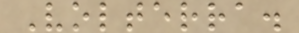Volterra.
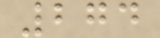274
